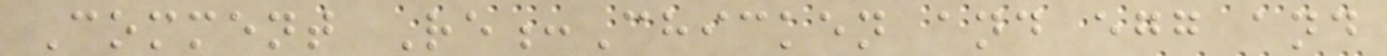Comment Re:Chicken and egg and
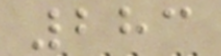283
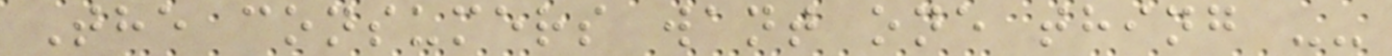The consumers want one thing --
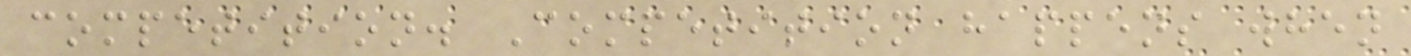competition. Competition happens when
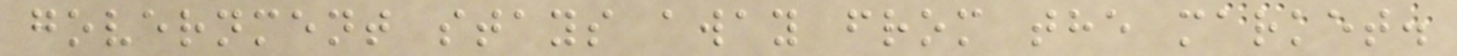government stays away from the market.
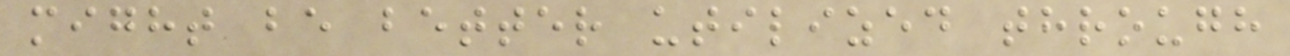might be better utilized through
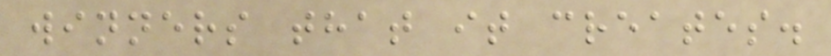winners that it creates.
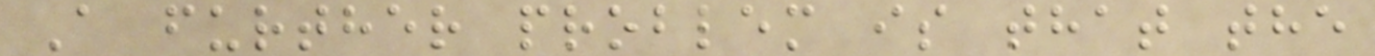A further problem is that the
